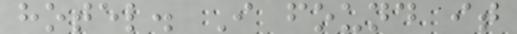hotel. I found it
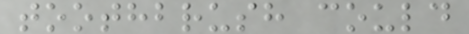toothbrush could
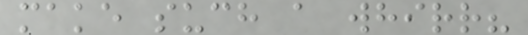make such a whirr?
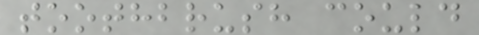toothbrush could
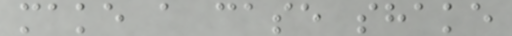make a case shake
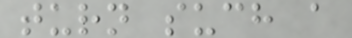turn such a
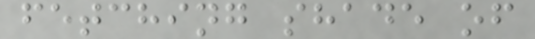fetching shade of
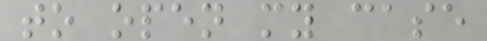to open my case
